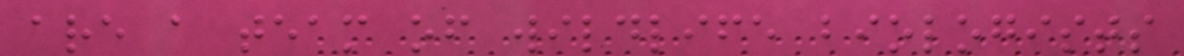are a team of wildlife biologists
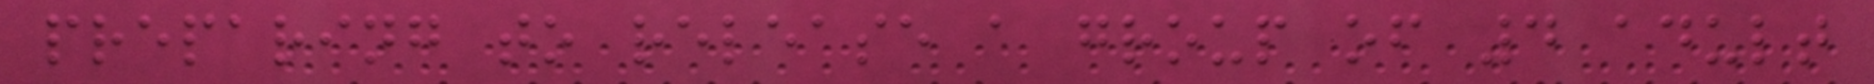preparing to release a group of 4 adult
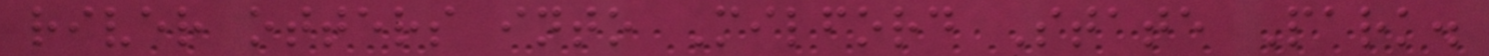river otters into Milford State Park.
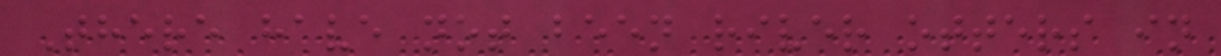There have not been river otters in
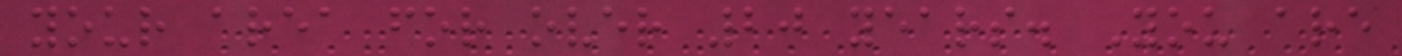your area for over 20 years. You are
